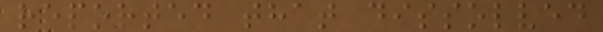reported that dissolved
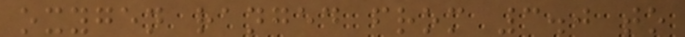oxygen ranged from 3.0 to
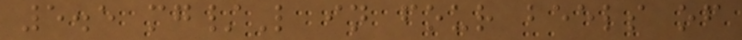5.5 mg/L in four beels of
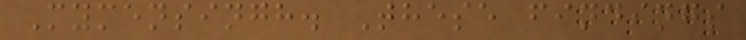Mymensingh. These findings
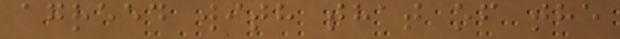agreed with that of the
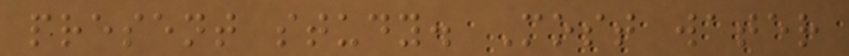present study. Most water
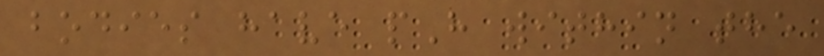bodies have pH within the
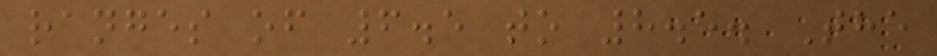ranges of 6.5 to 8.5. The
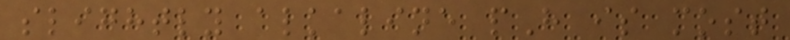slightly alkaline pH is most
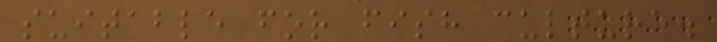suitable for fish culture.
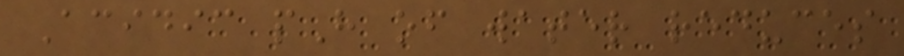Acidic pH of water reduces
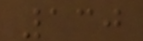130
